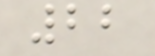22
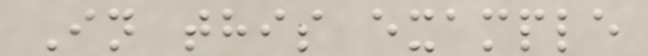In this example
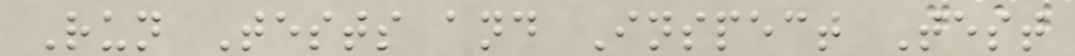Run Tests and Inspect Test
